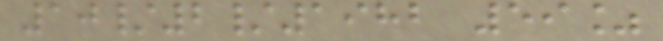10/2/1982 59%
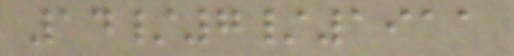14/7/1911
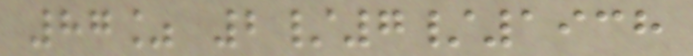87% 2/7/1938
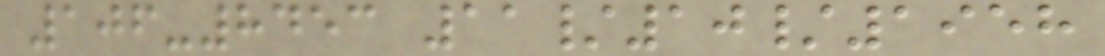106-8453 11/10/1958
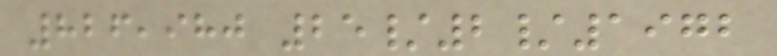826,980 25/2/1972
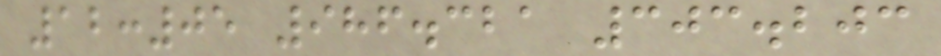12:05 986.321 303.203
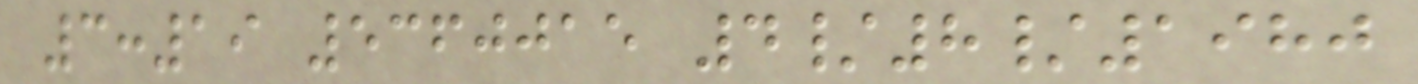3:19 5360015 4/8/1980
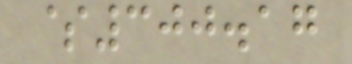$300.17
